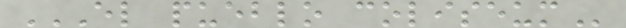EL PUEBLO COLISEUM
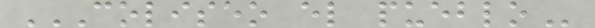COLISEO EL PUEBLO
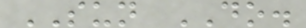SUN DO.
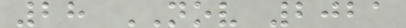28 NOV 2021
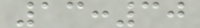13:30
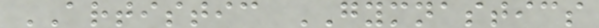ARTISTIC GYMNASTICS
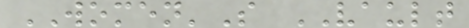WOMEN'S VAULT
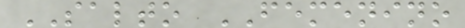SALTO FEMENINO
